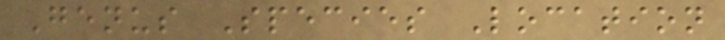Genus Species Location
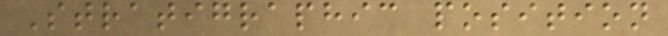Stratigraphic position
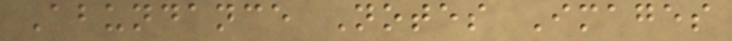Abundance Notes Images
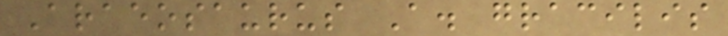Araeosaurus A. gracilis
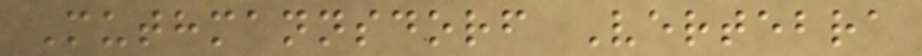Muthmannsdorf Vertebra
